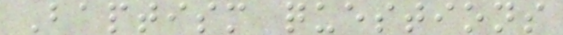Baptism questions
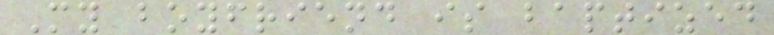My boyfriend is baptized
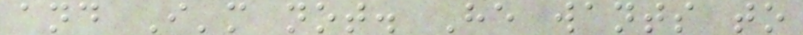and I'm not. He wants to
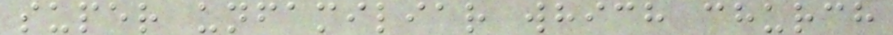super unfamiliar which church
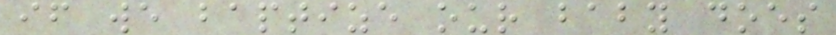if we baptize our baby does
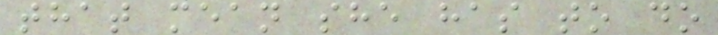that mean she has to do
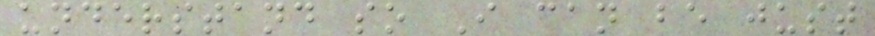understand so I can be just
